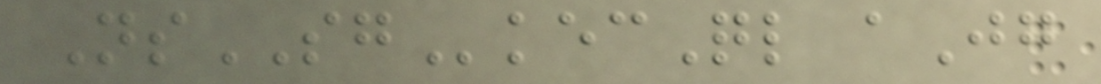NsSGkecQl aJg
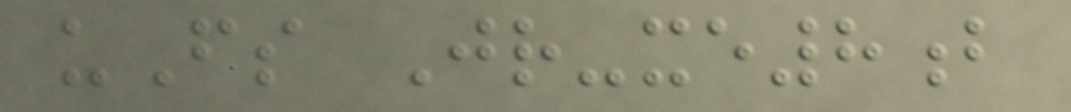uFs Jr-xe8b
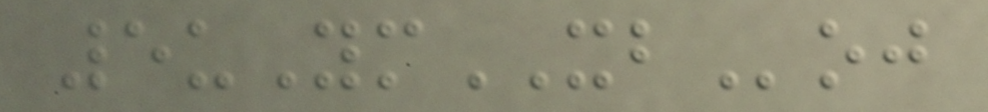5uYmXBoj
